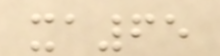xa65
